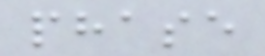phase
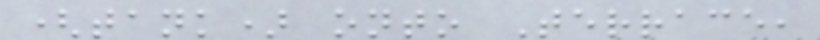(tank) onto Terrace,
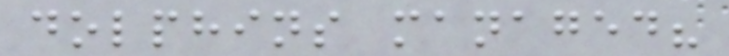dolphins managed?
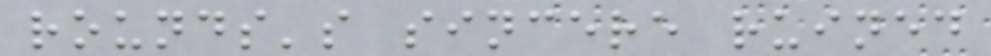rounds's sincere ruined
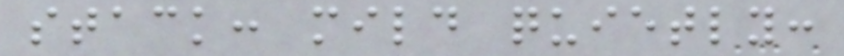stack: mild quietly:
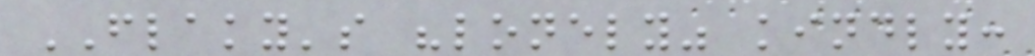FLAKY's "lonely" kindly:
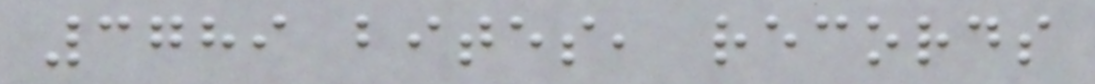3789 bites, records
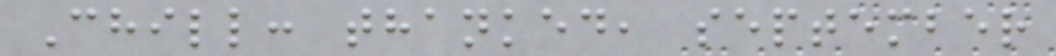Chill: thanked, september
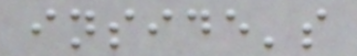inside's
